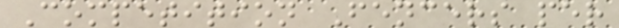Competition Fencers per
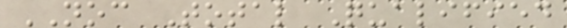NOC Total Qualified
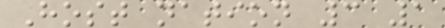Host nation 3 1
